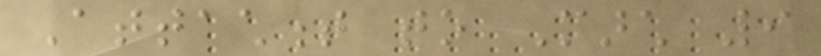Attachment to March 9
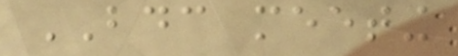BDC meeting
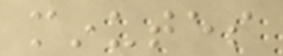minutes
